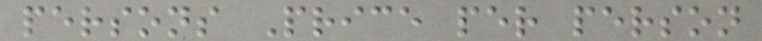persons Price per person
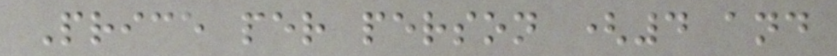Price per person (4 and
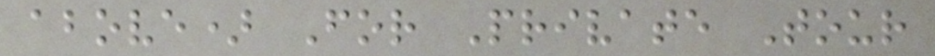above) For Private Tour
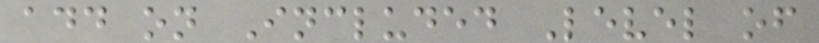add on Included Level of
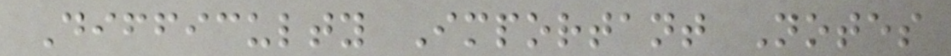Difficulty Important Notes
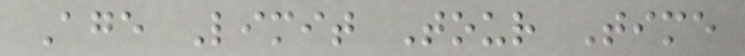Age Limit Tour Time
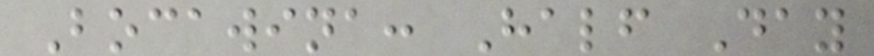Bocawina: Half Day
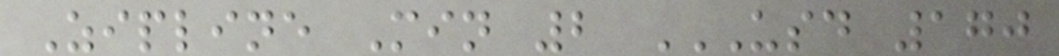Zipline Min 2 USD 170
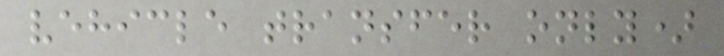vehicle transfer only)
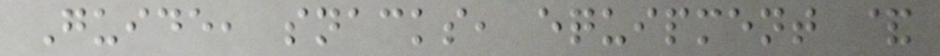Guide, snacks, equipment &
